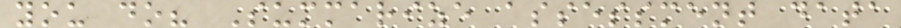you do? Summarize assessment data
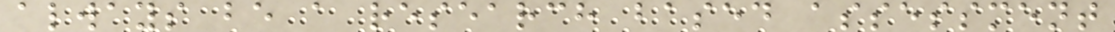always be a research based assessment
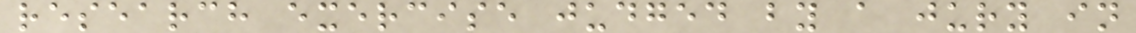research exercise judged by a jury in
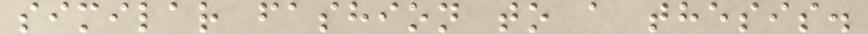similar fashion to a thesis.
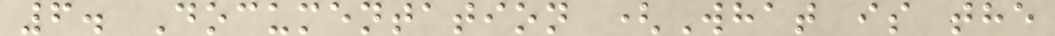6. Documentation (What is the
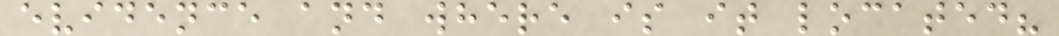evidence and where is it located?
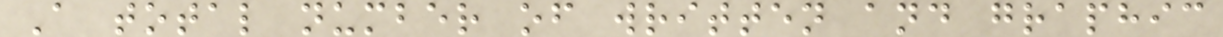A total number of written and graphic
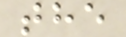the
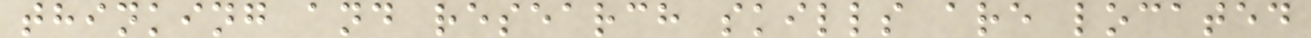thinking and research skills are located
